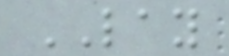LAY
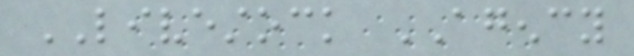LIVESTOCK AGENCY
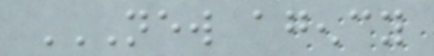NEW AGENCY
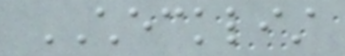CHECKLIST
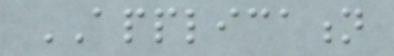APPLICATION
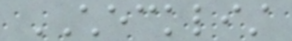CHECKLIST
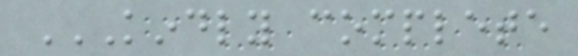KINDLY COMPLETE
